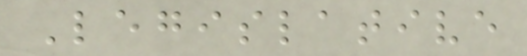Legislative
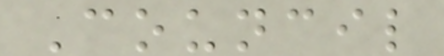Council
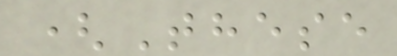(These
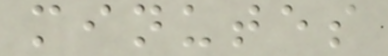minutes
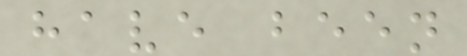have been
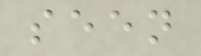seen
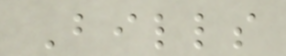Bills
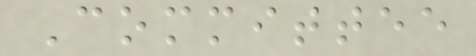Committee
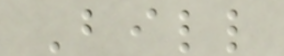Bill
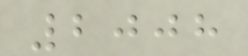2008
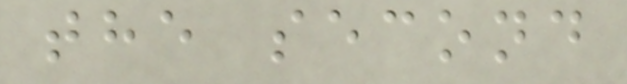the second
